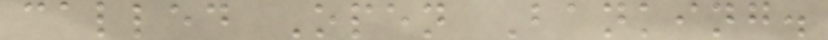called Open Banking.
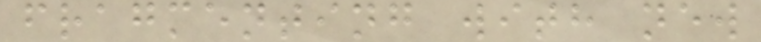fragmenting with new
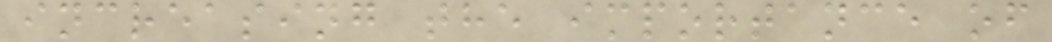increasing the importance of
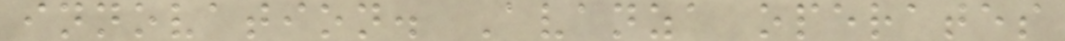innovation. Avanza operates
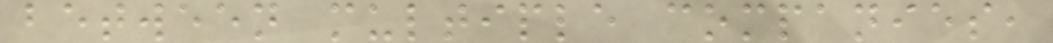between multiple companies,
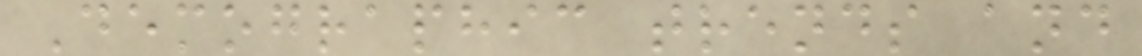Demographic trends and
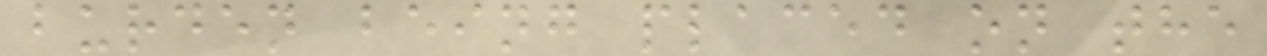burden being placed on the
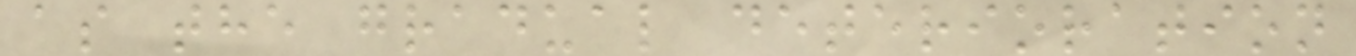as the gradual deterioration
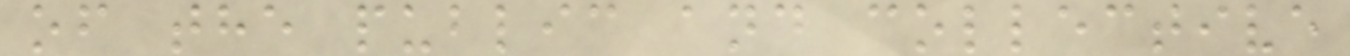of the public and collective
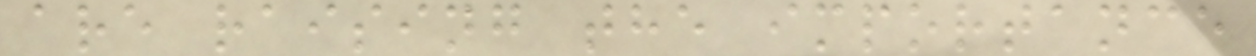are raising the importance
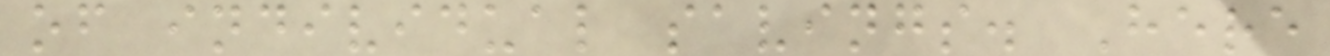of individual savings. Here
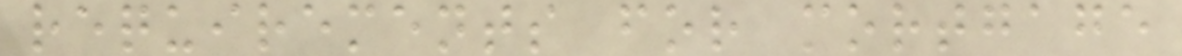requirements for mortgage
